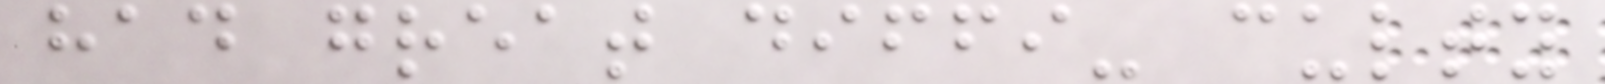had great diffi- culty
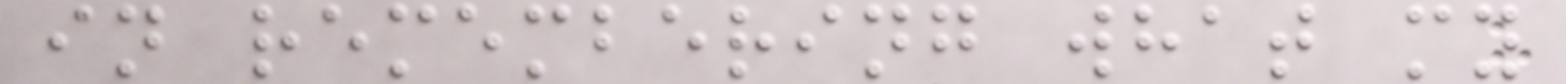in remembering what my
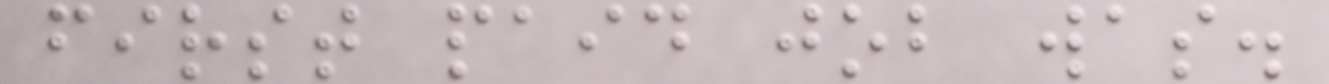first paid job was.
